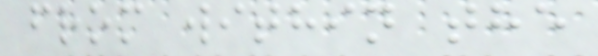from within the
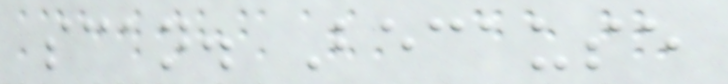scan. Because
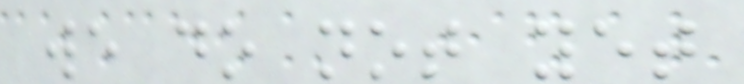we do not yet
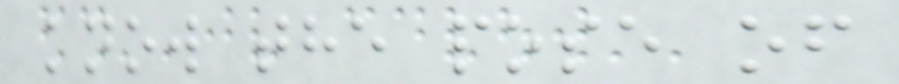know the pose of
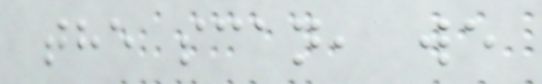the scan, we
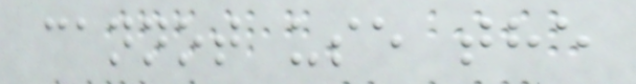cannot use the
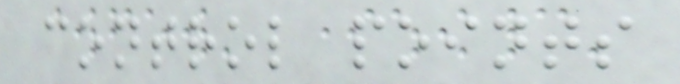control points
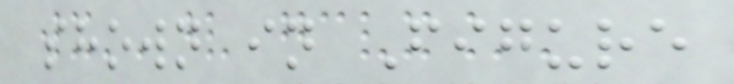shown in Figure
